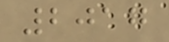2017
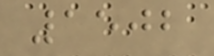1502
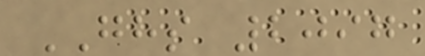GHS 2097
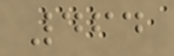464
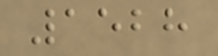1528
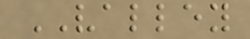VALLEY
